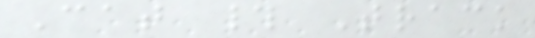Cat # Track
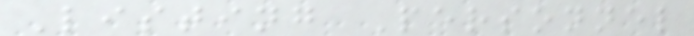Listing Personnel
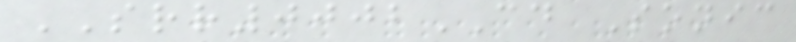SRR0002CD Sonic
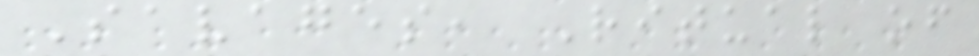Savages, Ritual of
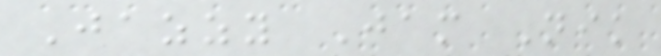Jazzy Jam Nik
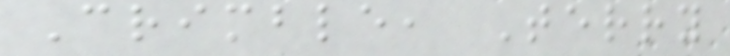Crimble, Terry
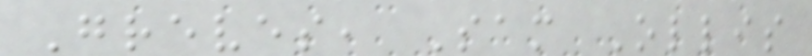Greves, Sam Ollis
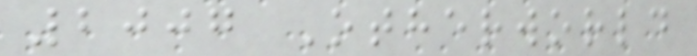2007 Otherworld
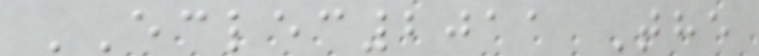ECLEC2011 The
